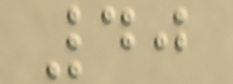40
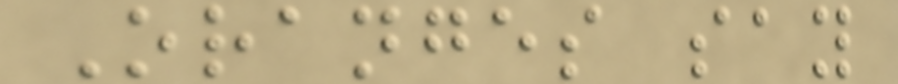Oranges say
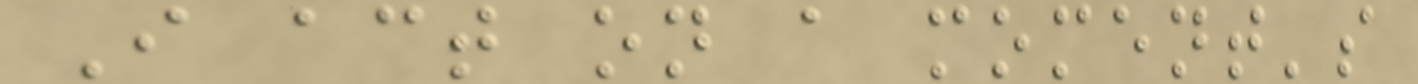I act on a moment's
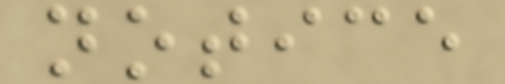notice
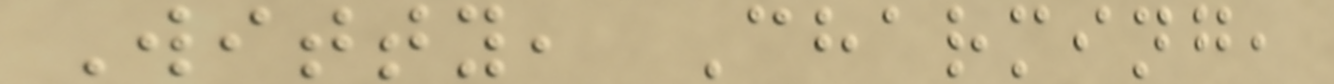Witty, Charming,
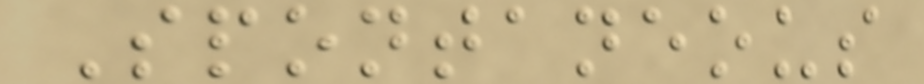Spontaneous
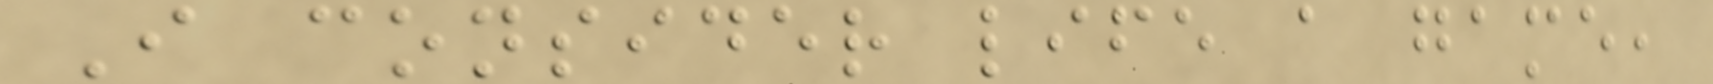I consider life a game,
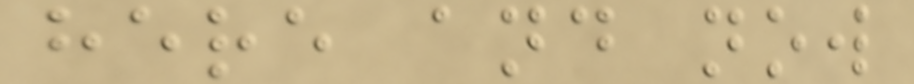here and now
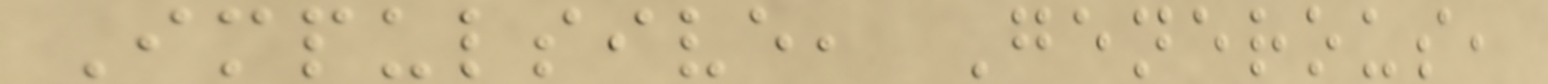Impulsive, Generous,
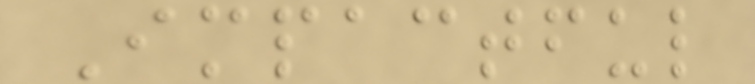Impactful
